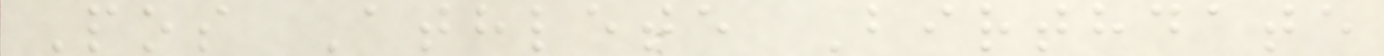Pos Athlete Birthdate
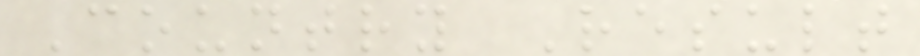Country Result
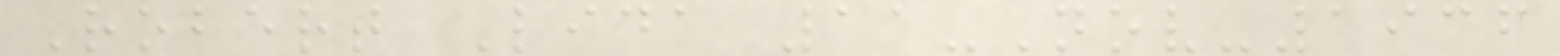Robert Lida 11-Nov-1936
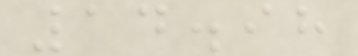14.98
